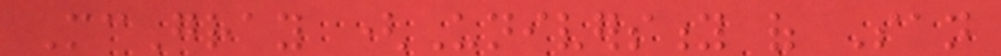McGray (University of San
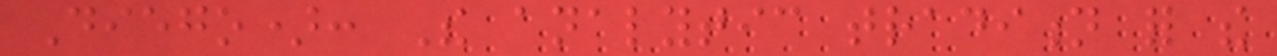Diego): The analytic tradition for the
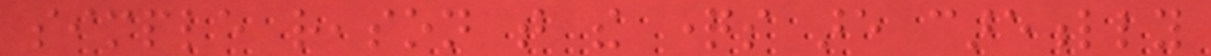simple reason that the questions are carefully
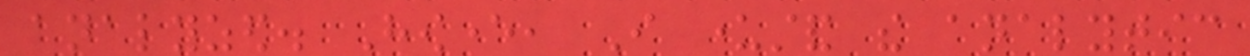analyzed. However, I understand the analytic
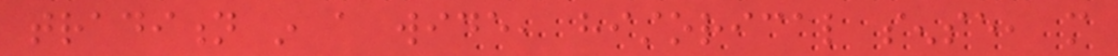tradition in a wide, historical sense, more
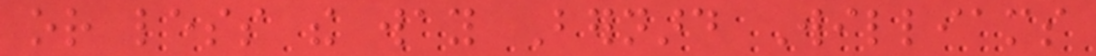or less the way Bernard Williams
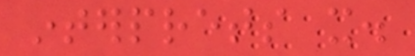interprets it.
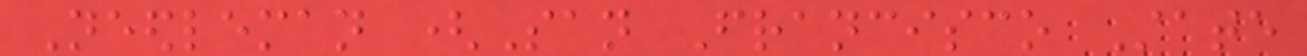Needleman (San Francisco State
